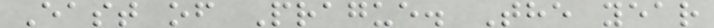East of Prague. The year
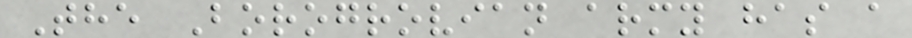The Borogrovian army has a
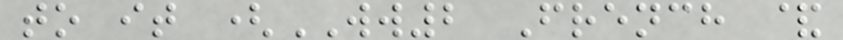to it (WW2 French &
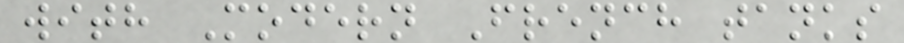with Modern French tanks
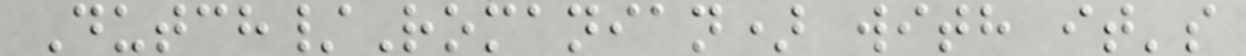Dutch/Romanian) with it's
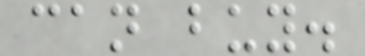can buy.
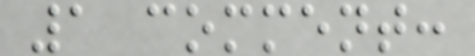1 comment:
